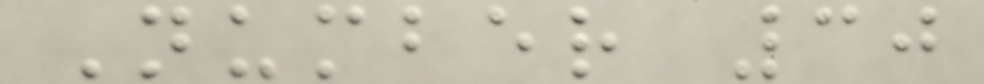Number 30
